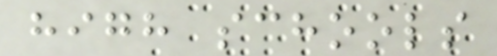high schools
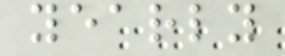yearly
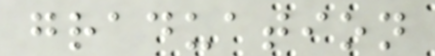graduation
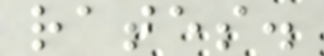rates.
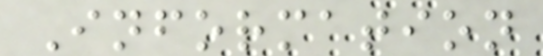Information
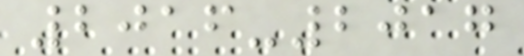2016-2017
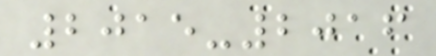2015-2016
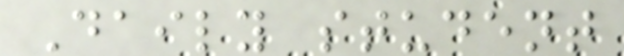Daily student
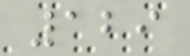129
